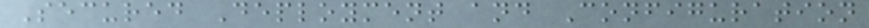Secured Deployment and Configuration
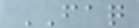FAQ
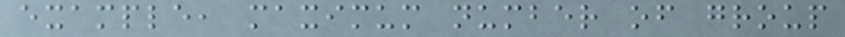example, maximum number of group
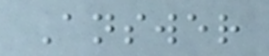Answer
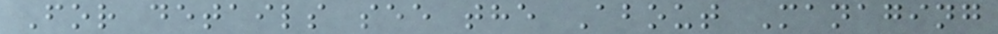For details see the About Managing
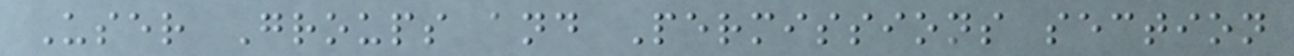User Groups and Permissions section
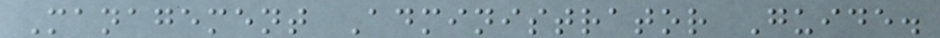Management Administrator Guide.
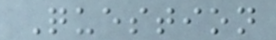Question
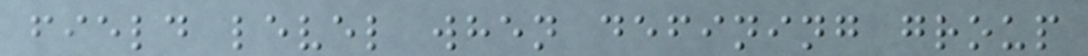field level when defining group
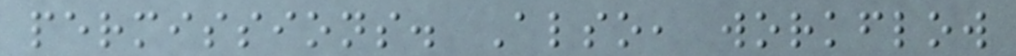permissions. Also, workflow
